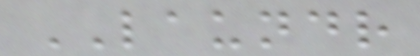LAUNDR
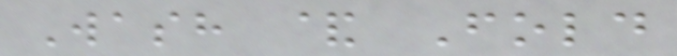Wash & Fold
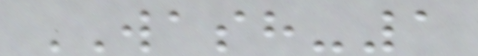WASH-1
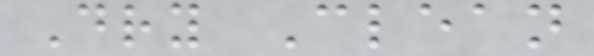Dry Clean
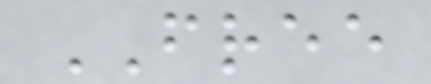FREE
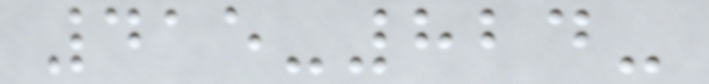415-824-
